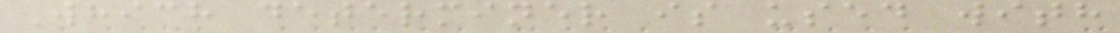Which determiner is used with
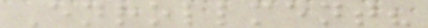Enrollment?
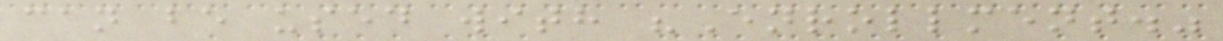can be used with "Enrollment."
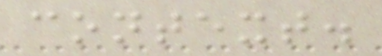context.
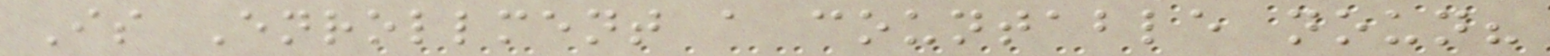Is Enrollment a countable noun?
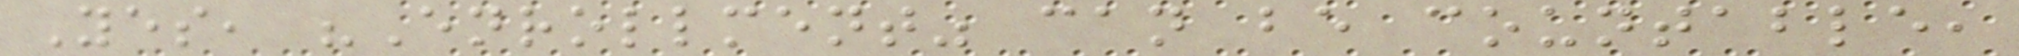Yes, "Enrollment" can be countable,
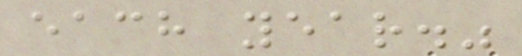each year."
